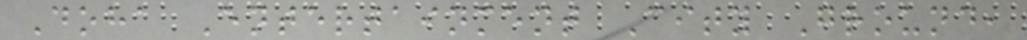Doha Entertainment City Ground,
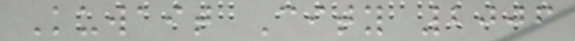Kuwait City 2006
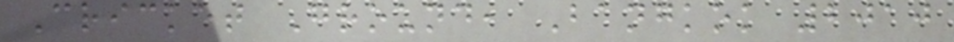Cricket Ground, Bangkok 2010
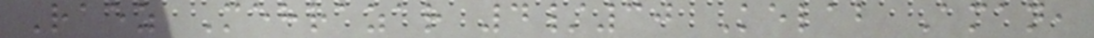Raez Mehrazar 4/30 Kelab Aman,
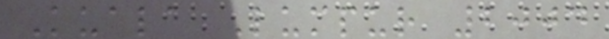Kuala Lumpur 2004
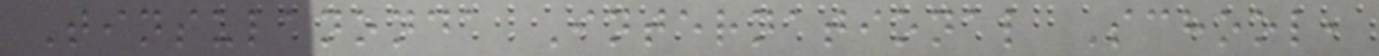Tinsulanonda International School,
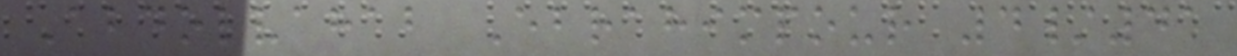Abdolvahab Ebrahimpour 4/41
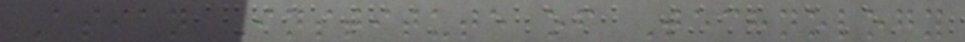Asian Institute of Technology
